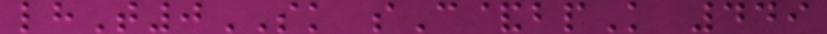lhT0SK sC&bpK 449
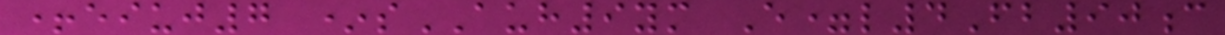+eiuj7 *sAUH9ym E=l4Fb90c
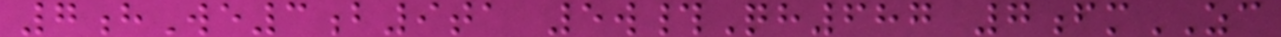7hWe3b9ta 5w#Qh687 7fmZC
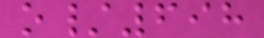o/698
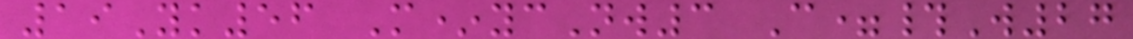19Yk56 M*ycNw3 C=#W27
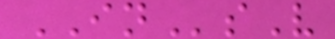INsV
